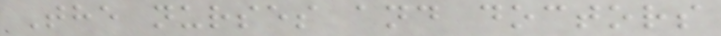The nurses and doctors
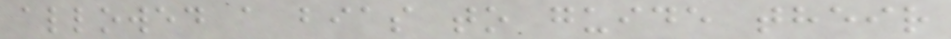allowed a bias to guide their
